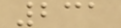231
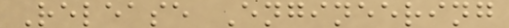Release Engineering
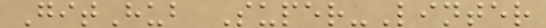GitHub Super-Linter
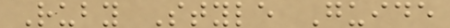Ruby Style Guide
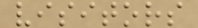visitors
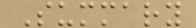Summary
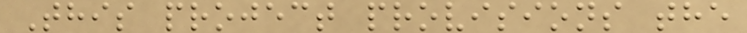This project provisions the
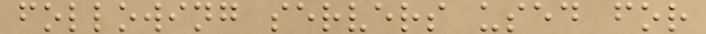following servers used for
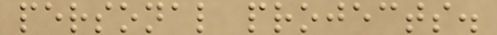personal projects.
